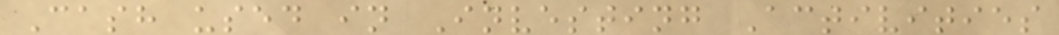Cash used in Investing Activities
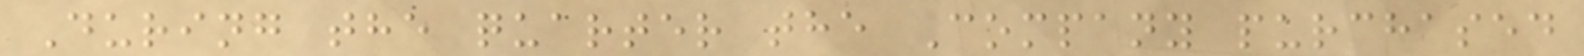During the quarter the Company purchased
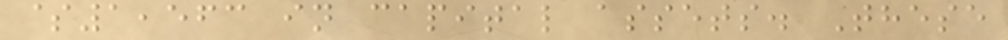$1,563 in capital assets. These
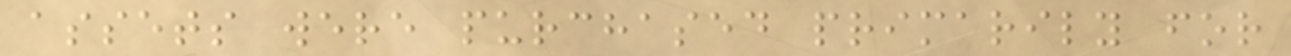assets were purchased primarily for
